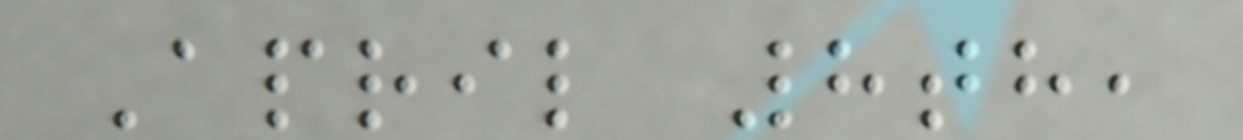April 8th,
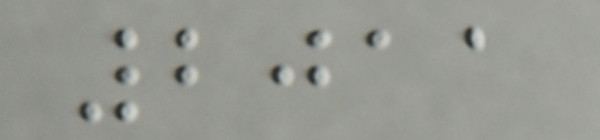2011
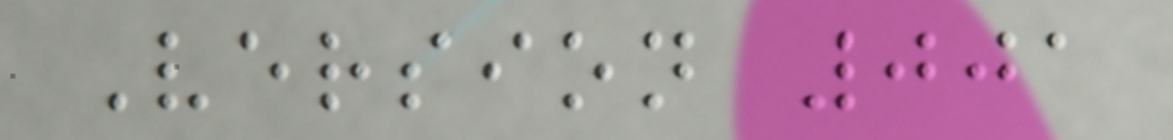Version 001
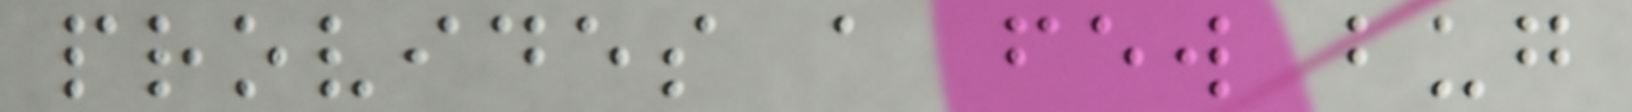provides a few bug
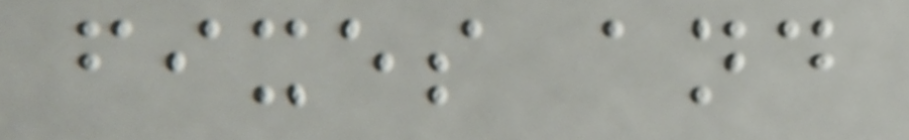fixes and
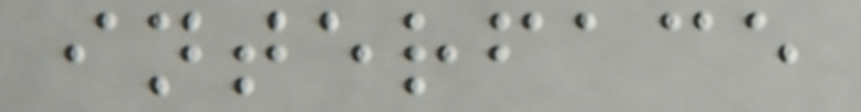interface
